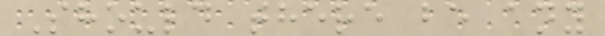Should there be any
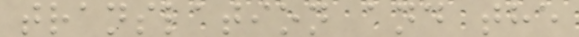translation and the
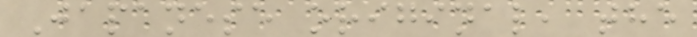Japanese original, the
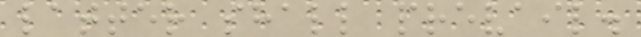latter shall prevail.
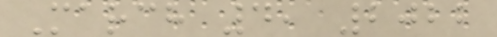March 4, 2022
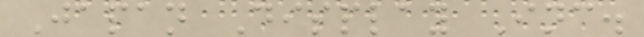Japan Display Inc.
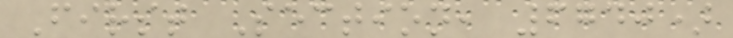First Section, 6740)
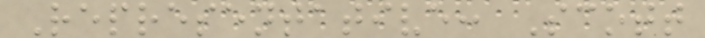Representative: Scott
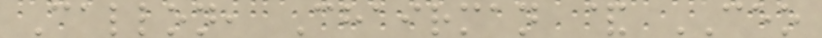Callon, Chairman & CEO
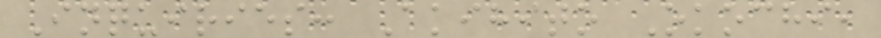Inquiries: Akihito Okochi,
